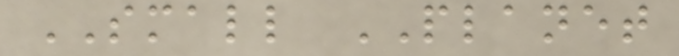SMALL PLANET
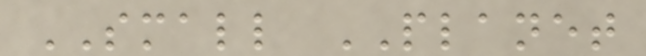SMALL PLANET
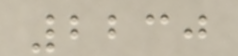2230
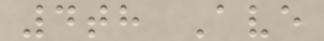4th Ave
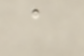a
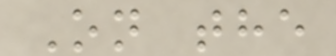On the
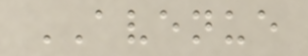AVENUE
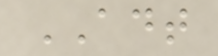ADT
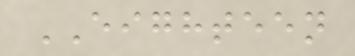EIGHTEEN
